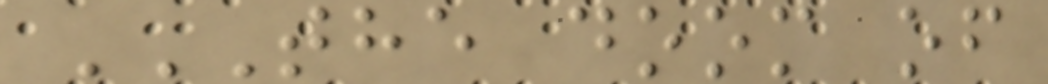THE DOOM OF
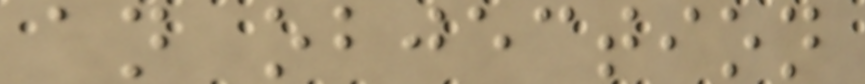an objection
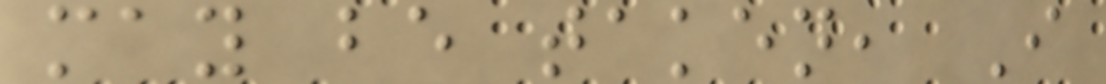may be taken, I
